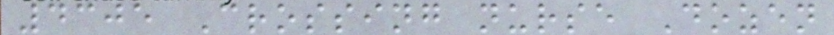4305 Crossing nurse Dozen
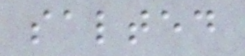salted
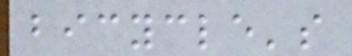bicycle's
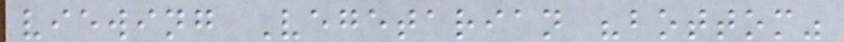viewing Vegetarian "bottom"
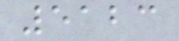5123
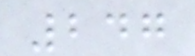247
